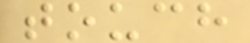touch
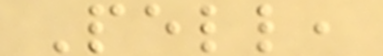Pell,
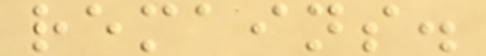remains.
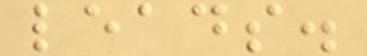leads.
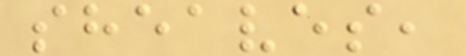sheaves,
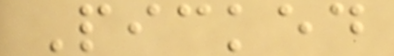Picked
